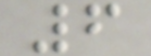6
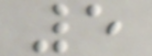5
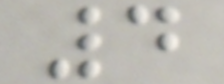4
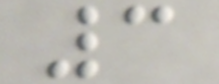3
